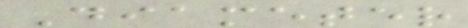Diameter
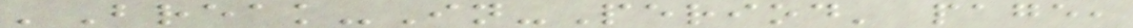'Break-In-Period' page,
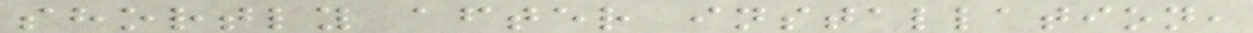shortly after installation,
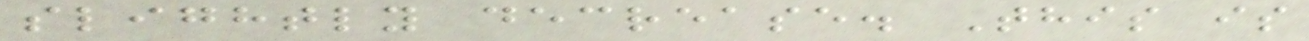slightly decrease. This is
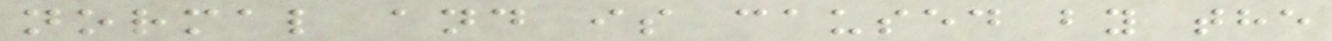normal and is caused by the
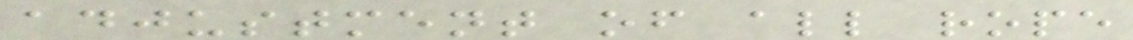adjustment of all rope
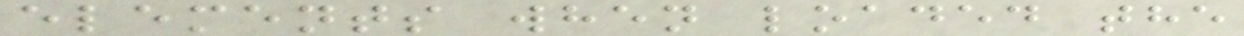elements when loaded the
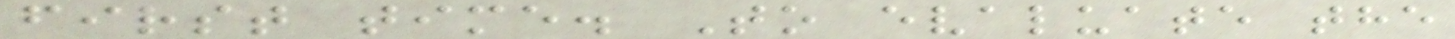first time. To evaluate the
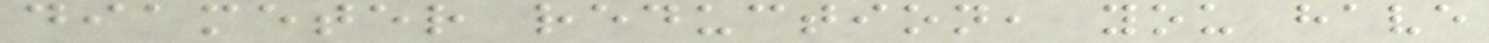diameter reduction, you have
